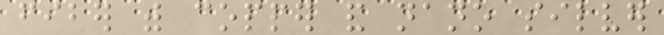fiber with copper and nano silver
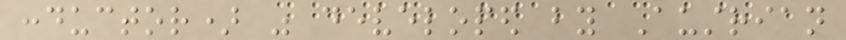conductor) was developed by Austrian
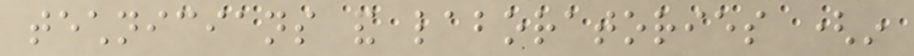technicians and laboratories (in
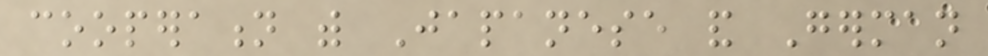cooperation with Japanese and German
